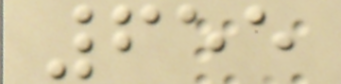655
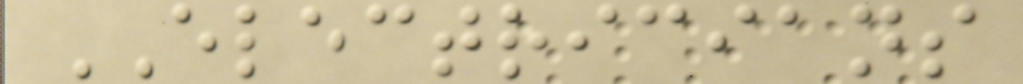ELECTRICIANS
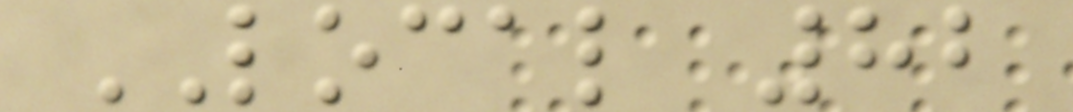LOCAL 82
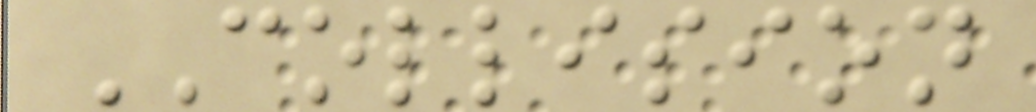COLLISION
